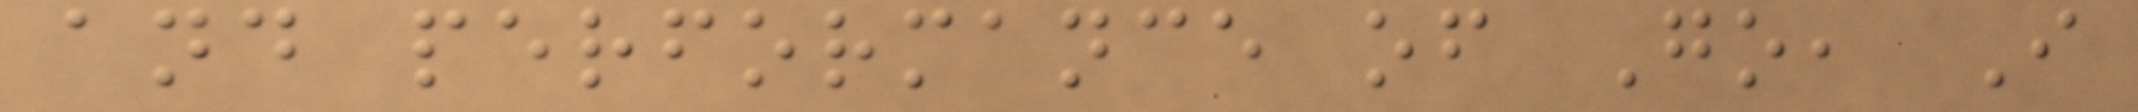and performance of Go, I
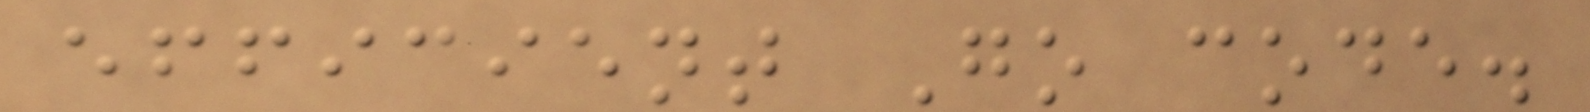efficient Go code.
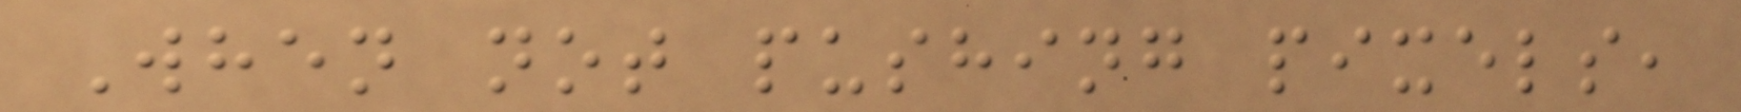When not pushing pixels,
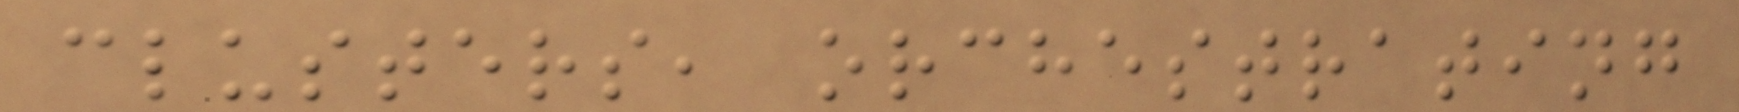clusters, orchestrating
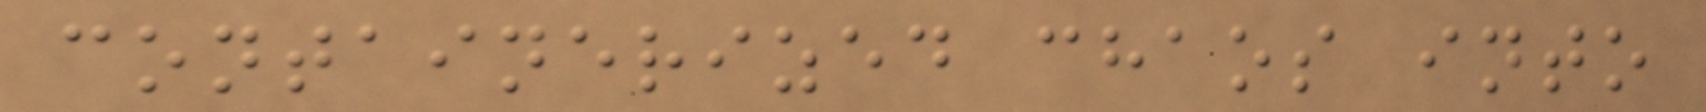containerized chaos into
